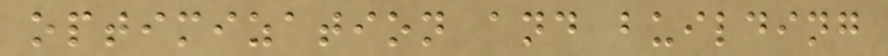optimization and building
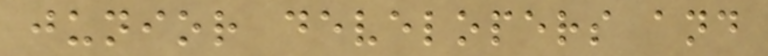junior developers and
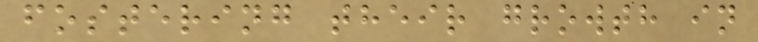fostering their growth in
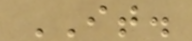IT.
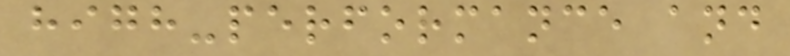high-performance and
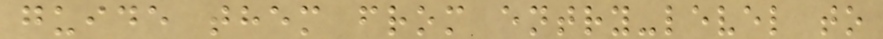guide them from entry-level to
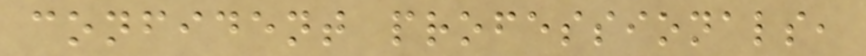confident professionals,
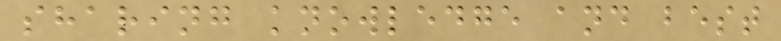sharing knowledge and best
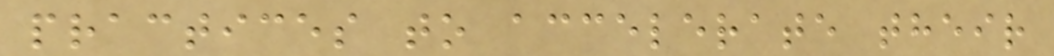practices to accelerate their
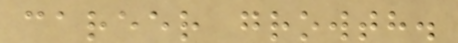career growth.
